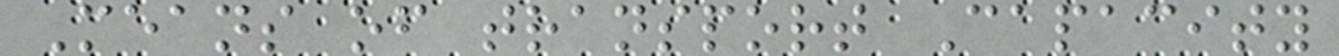Means of transport Capacity
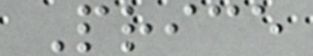Price
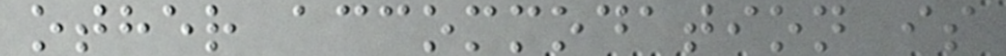other accommodation is
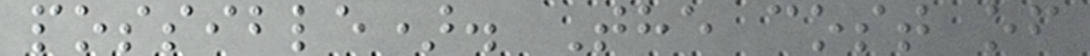possible). The cost of
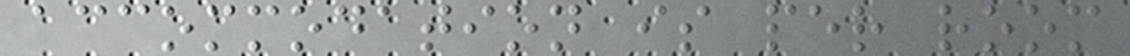accommodation is per room
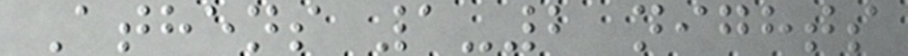Athens 1-2 nights
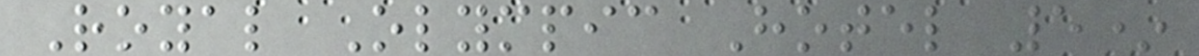Royal Olympic Hotel 5*
